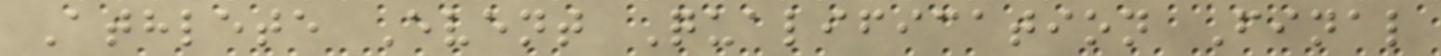Athlete Event Qualification Final
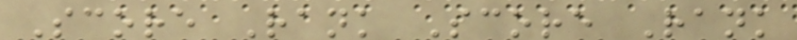Score Rank Score Rank
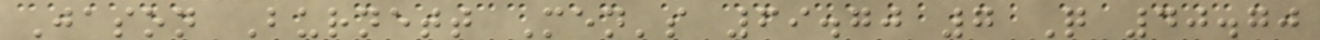Jason Burnett Men's 69.70 7 Q 40.70
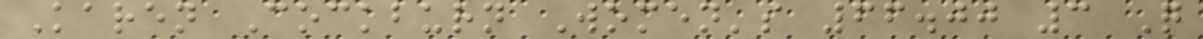Karen Cockburn Women's 66.00 3 Q
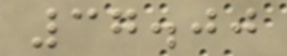37.00
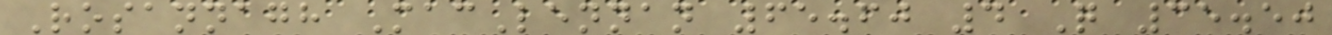Rosannagh MacLennan 65.60 4 Q 35.50
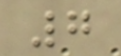7
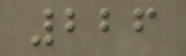226
